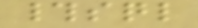#sql
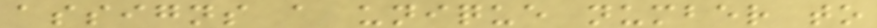assigns a unique number to
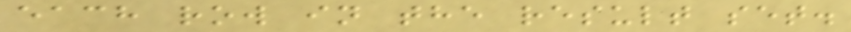each row in the result set.
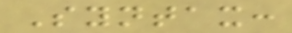Syntax:
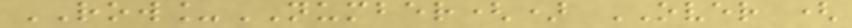ROW_NUMBER() OVER (
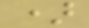)
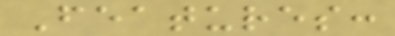Features:
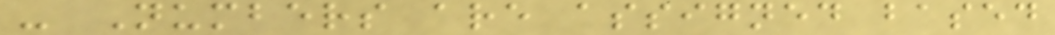- Numbers are assigned based
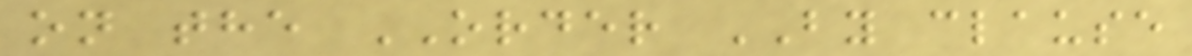on the ORDER BY clause
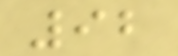92
